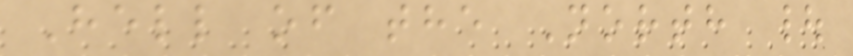Hell of the North |
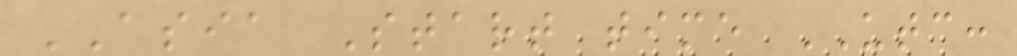ASIA Start time UTC:
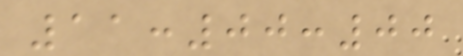11:00:00
